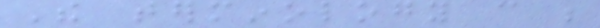The terminology can be
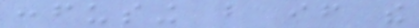confusing but if the
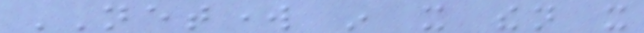NETWORK in it then it
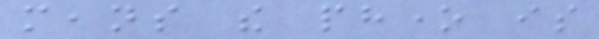means the phone is
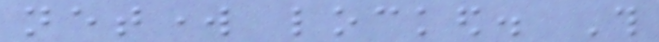network locked. This
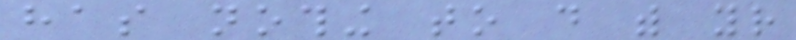has nothing to do with your
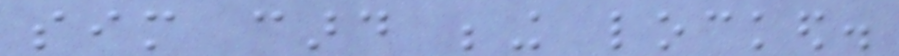sim card being locked.
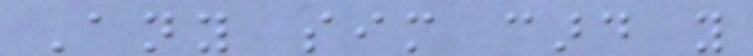Any sim card you
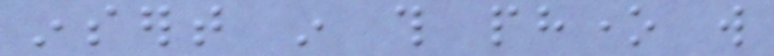insert in this phone will
